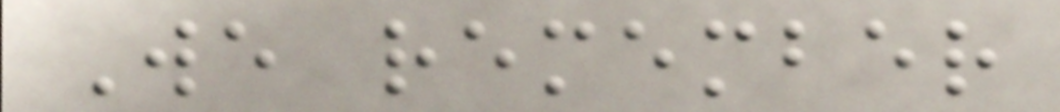We remember
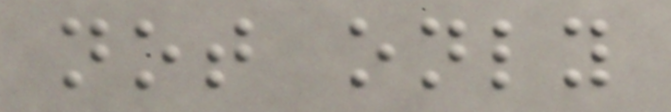not only
